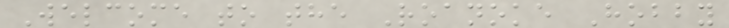Welcome to the Roanoke Hobby
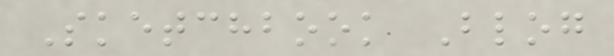Sketchbook Blog
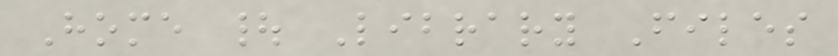Home | Library Files
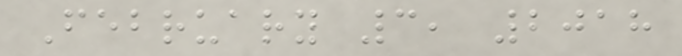February 3, 2018
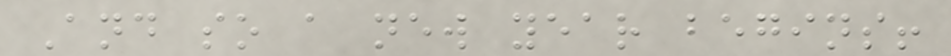And so a new year begins!
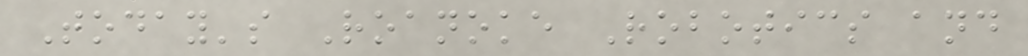Today's Roanoke Robotics and
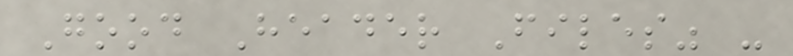Good Header Files" -
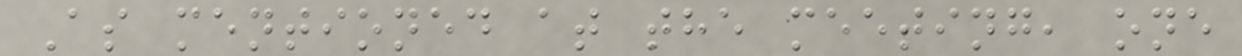As mentioned at the meeting, one
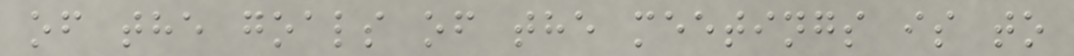of the goals of the meetings is to
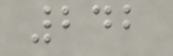242
